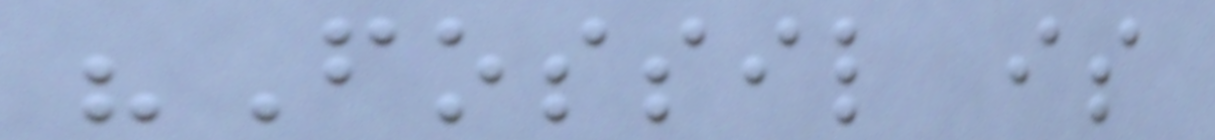"Fossil is
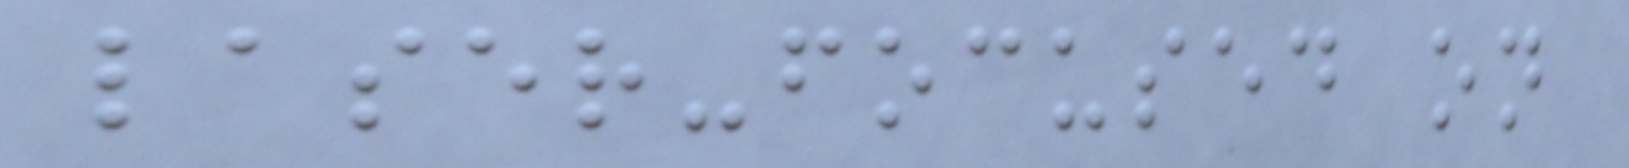laser-focused on
